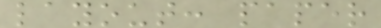layout: paper
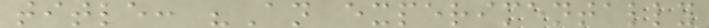title: "An experimentally
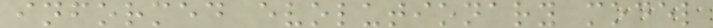informed evolutionary model
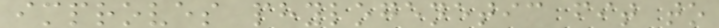improves phylogenetic fit to
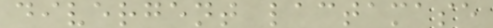divergent lactamase
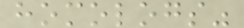homologs"
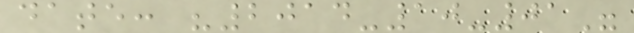date: "2014-10-01"
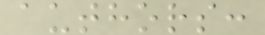authors:
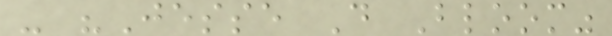- "Jesse D Bloom"
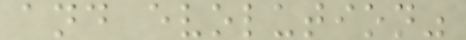and evolution"
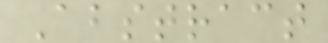Abstract
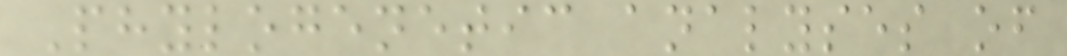Phylogenetic analyses of
